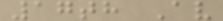17th Av
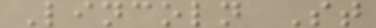Lincoln St
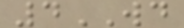4WD
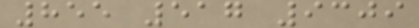855 517 9309
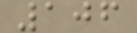106
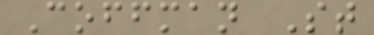Coffman St
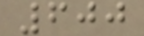600
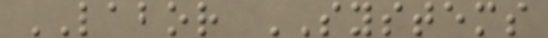LABOR SYSTEMS
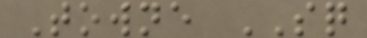Towne SQ
